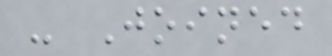- Joined
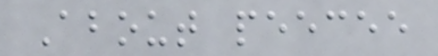About peecee
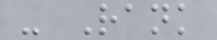- Rank
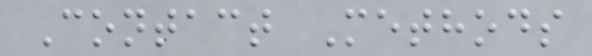Contact Methods
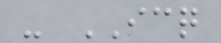- ICQ
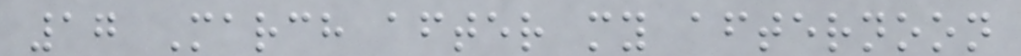17 March after my afternoon
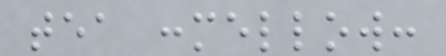tea :mellow:
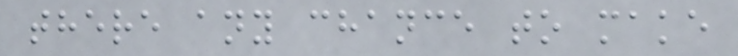there any chance to make
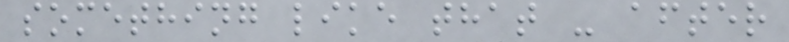something like that - after
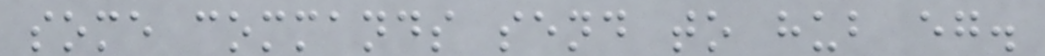some commands send to hub eg.
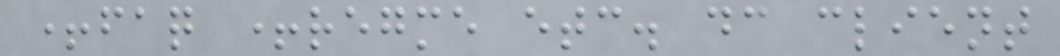+faq +regme etc. dc client
